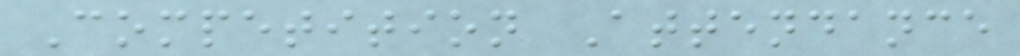Competition Attendance
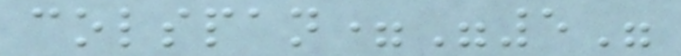colspan="5"
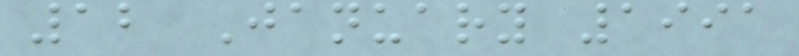12 January 1991
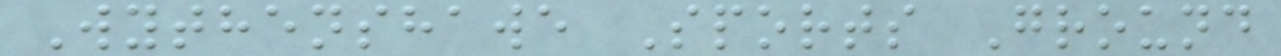Wythenshawe Sports Ground
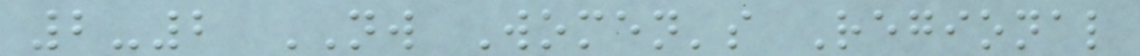2-2 NW Women's Regional
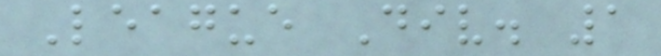League Div. 1
